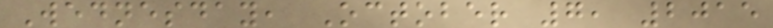Wednesday, October 7, 2015
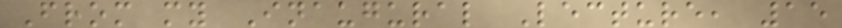From my Inaugural Lecture, 15
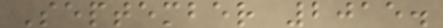September 2015.
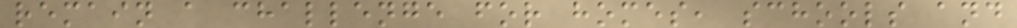remain a challenge for homes, schools and
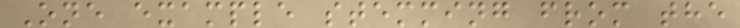One example stemming from the
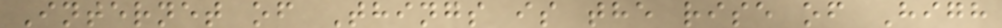Internet of Things is the rise of High
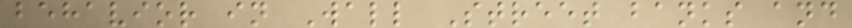behavior in Wall Street banks and
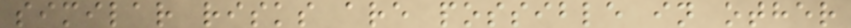similar risks are possible in other
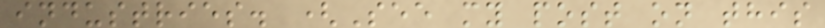industries. (See my post on this
